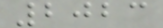2023
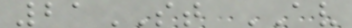21ST AV
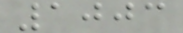1003
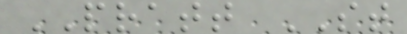PRATT ST
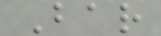Bar
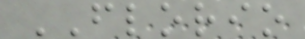FLORIO
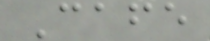Cafe
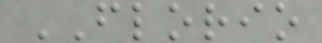FLORIO
